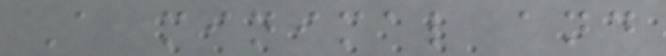A minimal and
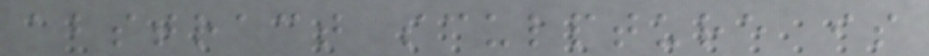abstract sculpture is
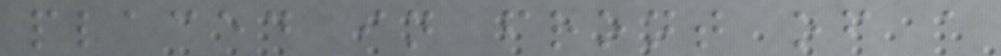placed in front of a
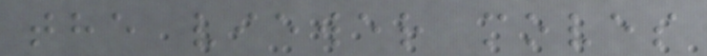the viewer moves
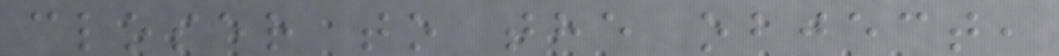closer to the object,
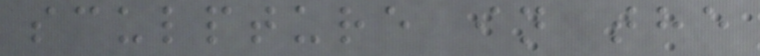sculpture in the
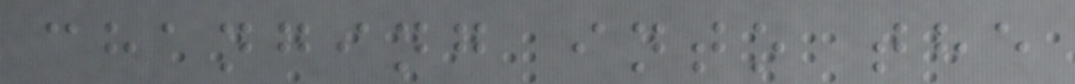changing into the
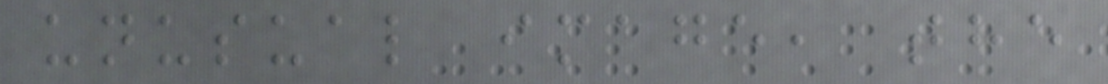unusual image, the
